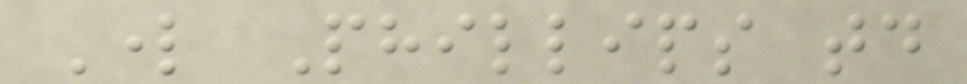Lord Phillips today
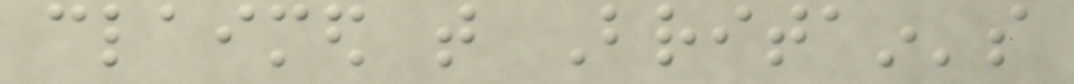claimed that Britain's
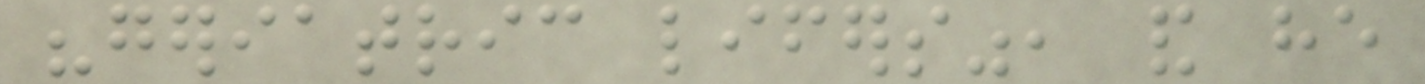"geriatric lifers", and he
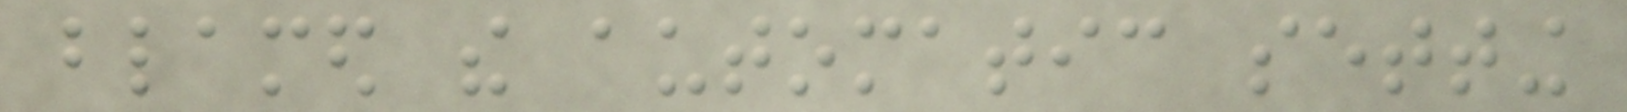blamed the automatic setting
